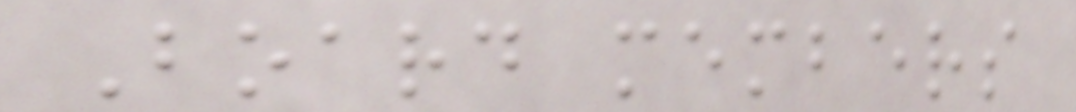Board members
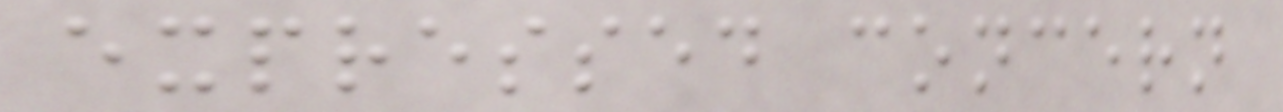expressed concern
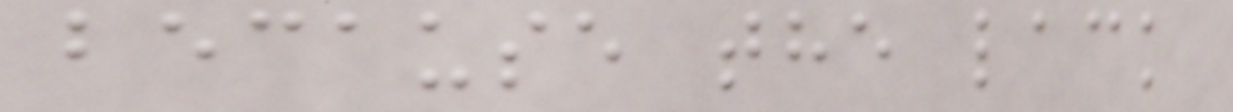because the lack
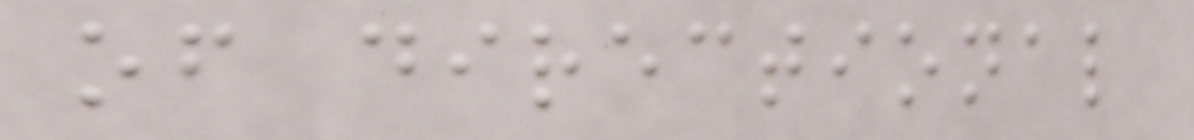of directional
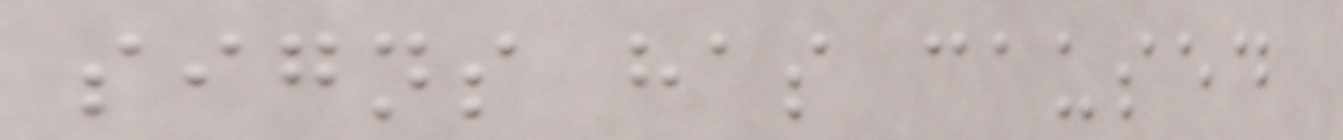signs has caused
